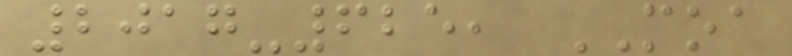2017-625, MOA
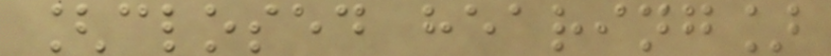[closed hearing]
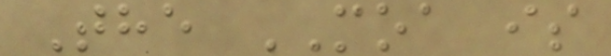The MOA is
